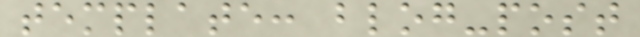template: blog-post
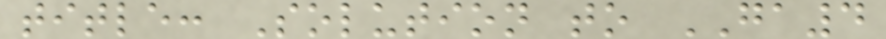title: Solution to GA4
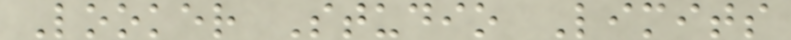Looker Studio Limits
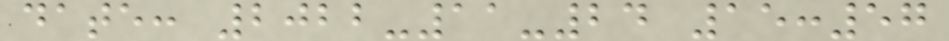date: 2022-11-24 15:57
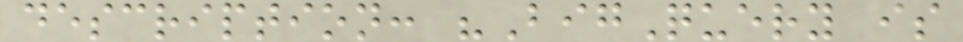description: "BigQuery is
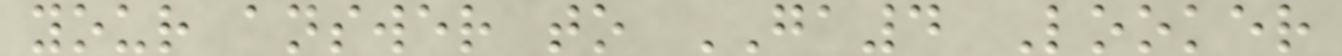your answer to GA4 Looker
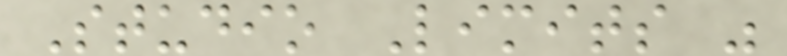Studio Limits "
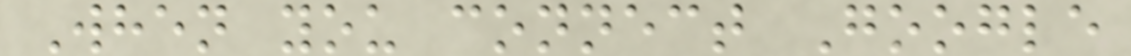When you connect Google
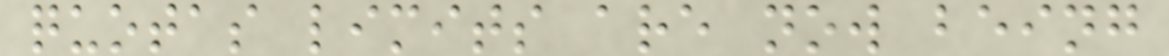quotas limits are now being
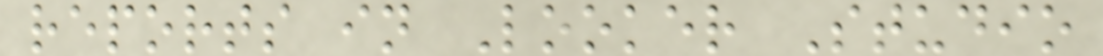reports in Looker Studio
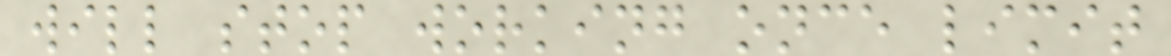will stop working once limit
